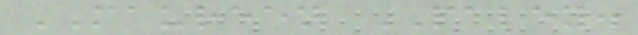MAUREEN PALEY.
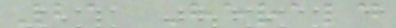21 Herald
